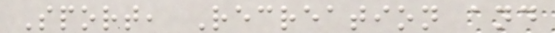Sport, Recreation and
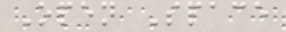Open Space
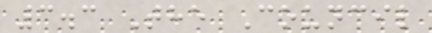3.3 The Council
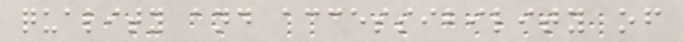quality and accessibility of
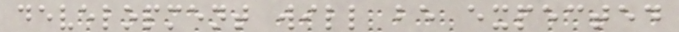development will be expected
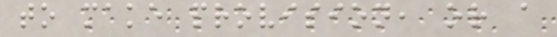to make provision, or a
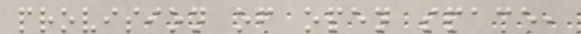provision of open space,
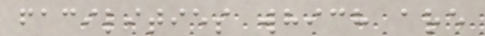facilities which are
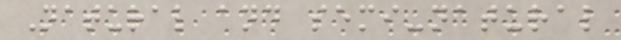Natural and semi-natural
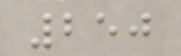250
